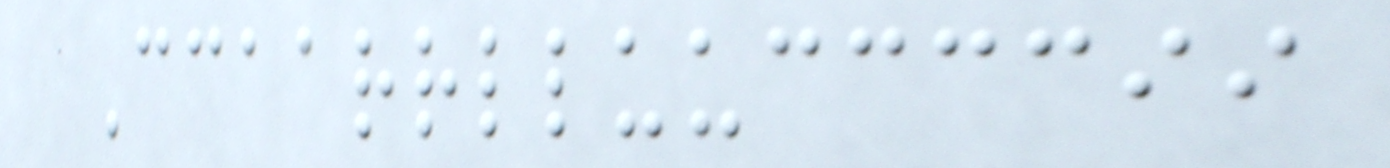Ccaarrlluuccccii
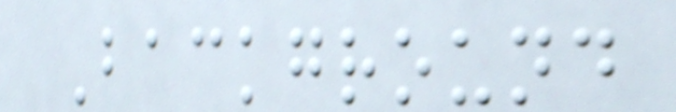Background
